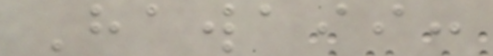Hawaii:
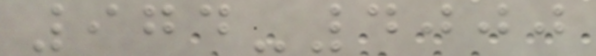974-4000
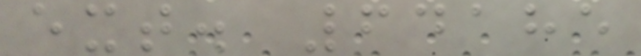ext. 64185
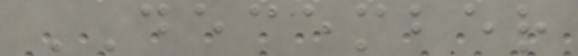DECEMBER
